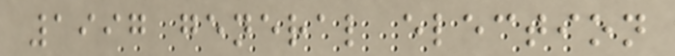1997 general election
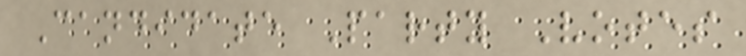Candidate Party Votes
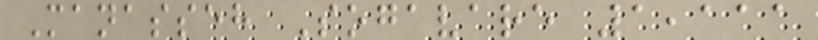Manasseh Sogavare 1,111
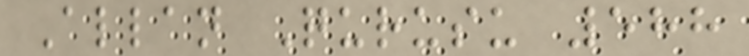Allan Qurusu 588
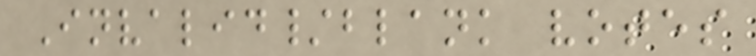Invalid/blank votes
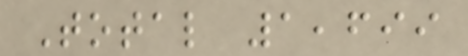Total 1,699
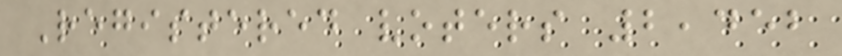Registered voters 2,452
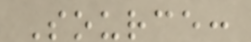Source:
